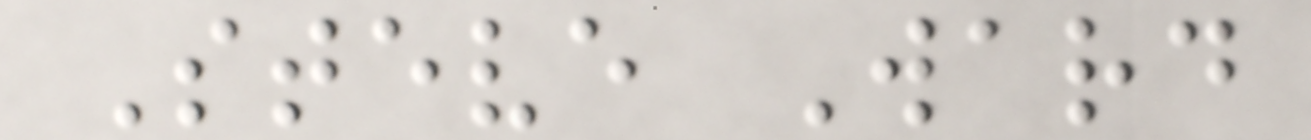Steve Ward
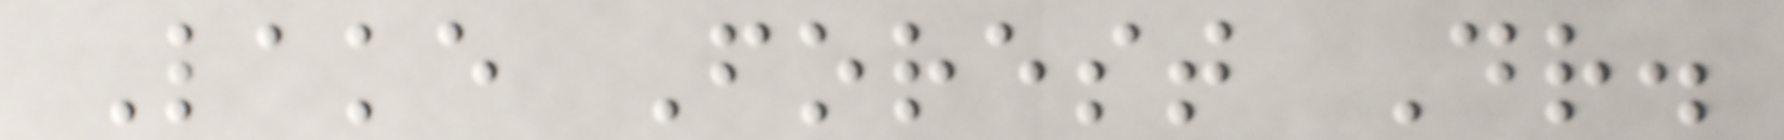Lake Forest Dr.
